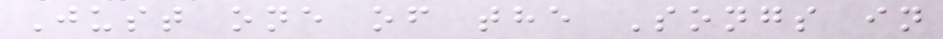Just one of the Songs in
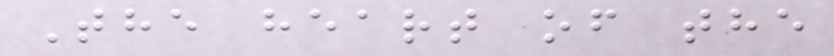The heart of the
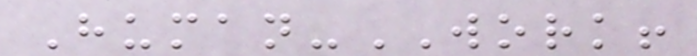Human-WORK!
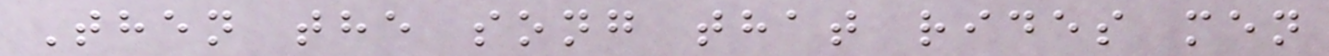Then the song that rides men
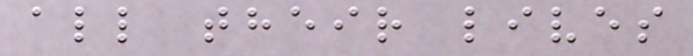all their lives
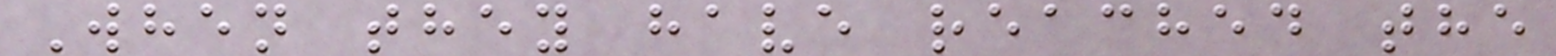When they have reached the
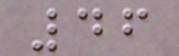46
